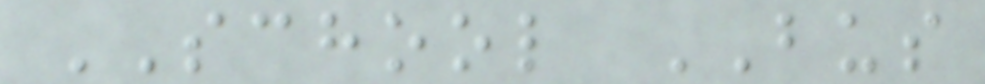SCHOOL BUS
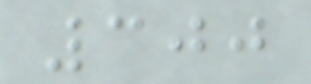300
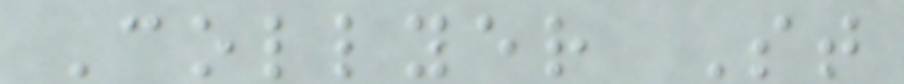Collyer St
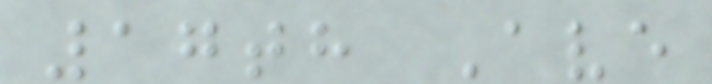17th Ave
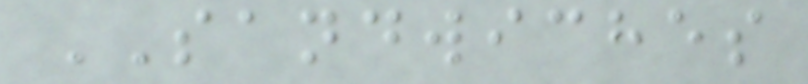SANDWICHES
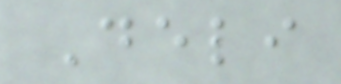Deli
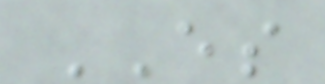ES
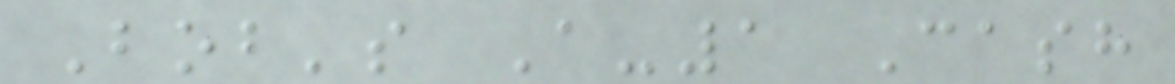Bob's A-1 Cash
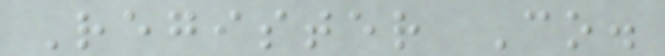Register Co.
